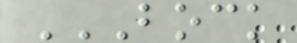BOCK
